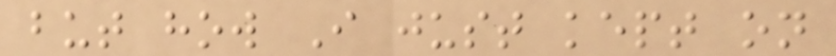but how I just kept on
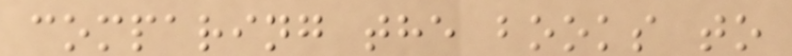comparing the books to
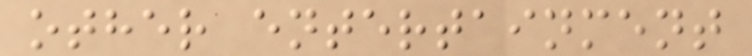other entertainment
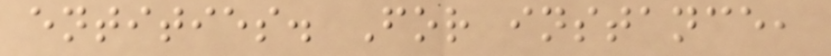entities. For instance,
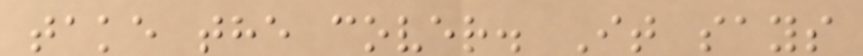take the cover. It says
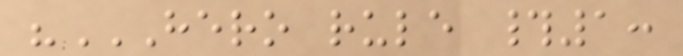"HERO RULE #1:
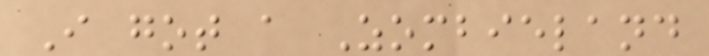I got a Zombieland
